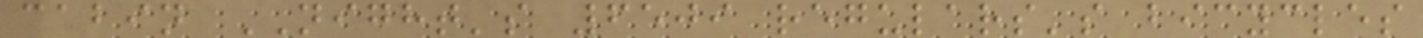cabin NIGHT's 6509 regulars's bicycles
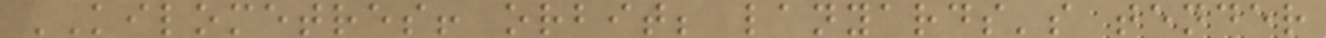KILOMETRES! orbit; lanyards's tender
